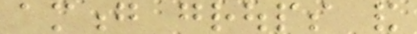among groups and
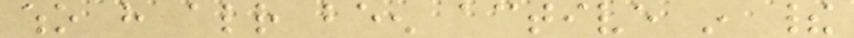who have already been active in their
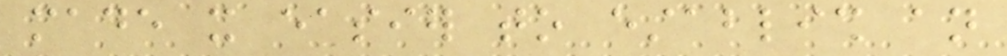made it easier to establish an
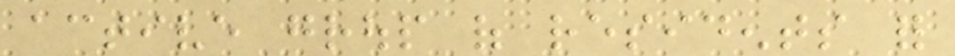active group of residents for
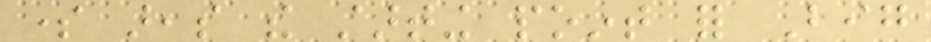some areas the starting point for Big
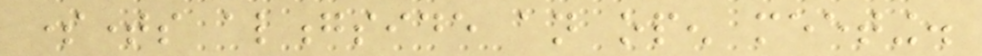sometimes alongside an open meeting.
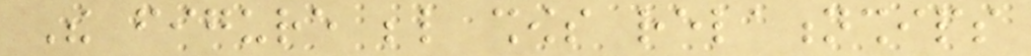The figure below shows relationships
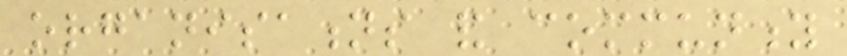organisations and community
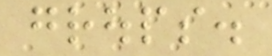groups.
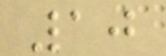10
